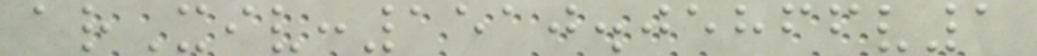arXiv:1510.05866v1
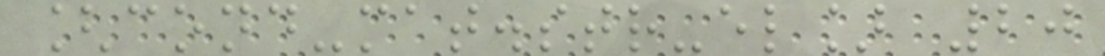[cond-mat.str-el] 20
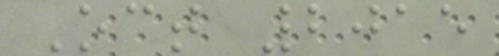Oct 2015
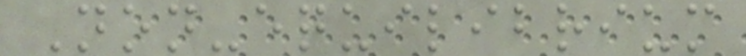Non-equilibrium
